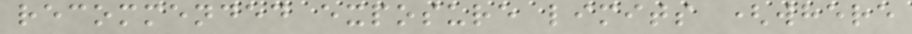recommended exposure limits (where
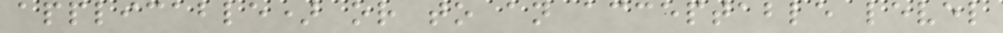applicable) or to an acceptable level
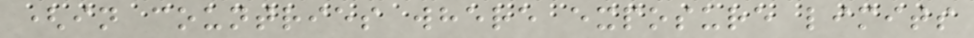(in countries where exposure limits
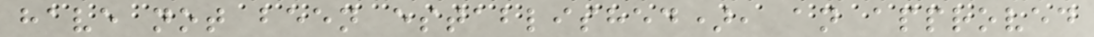have not been established), an approved
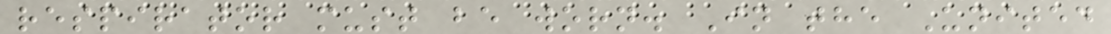respirator must be worn. In the United
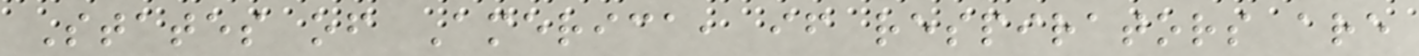States of America, if respirators are
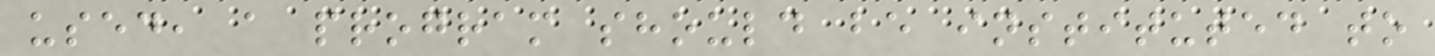used, a program should be instituted to
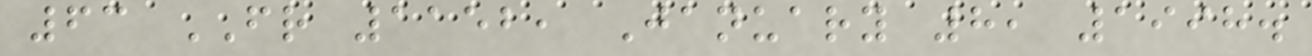63 FR 1152, January 8, 1998.
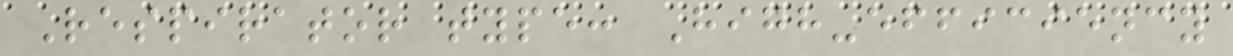Respirator type: High-efficiency
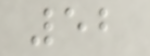52
